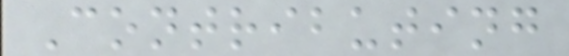Contributing
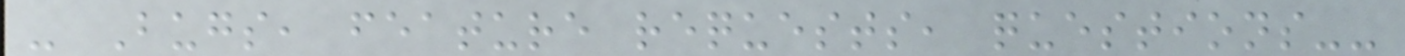- Bugs, feature requests, questions--
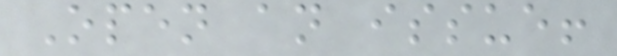Open an issue!
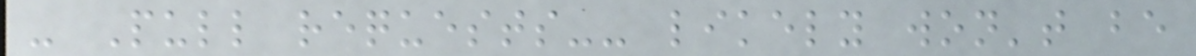- Pull requests-- likely won't be
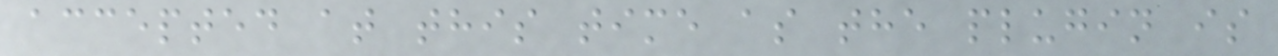accepted at this time as the plugin is
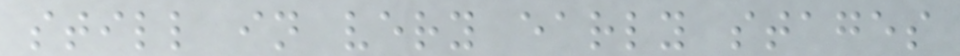still in very early stages
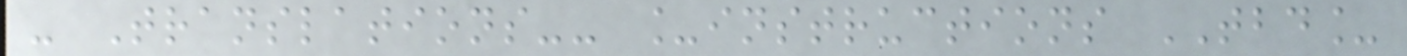- Translations-- _instructions TBD_
